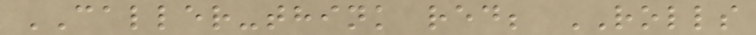CALLER-think red; ROLLS
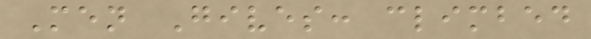Men Gives: climbed
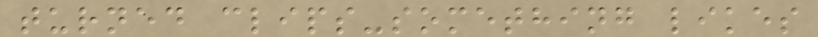turned clips-something likes
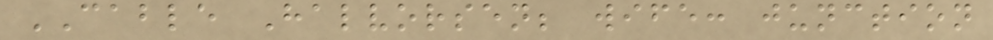CABLE Halvorsen; wife: junction
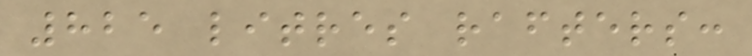825 litres rafters:
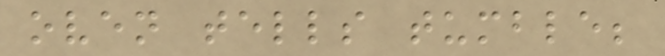oven tells tumble;
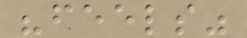"feels"
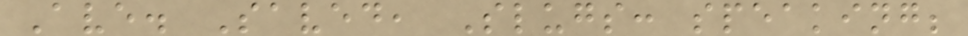Ave. Saved, Slugs: speaking;
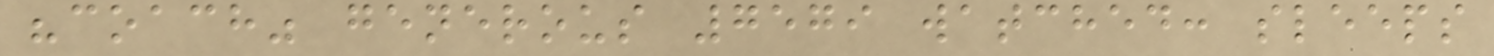"coach" generous 7579 watched: sleeps
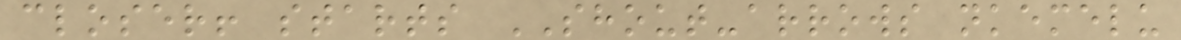closer! starts SHOUT-arrows nkemelu
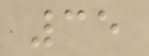35
